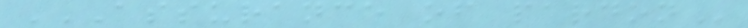ASSURANCE OF PARDON
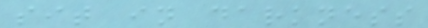sit in darkness
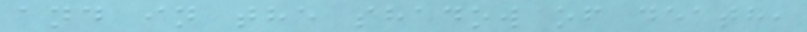and in the shadow of death,
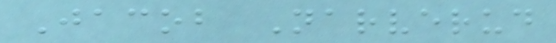Jacob Narverud
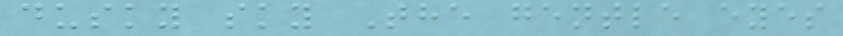dusky sky The gentle eyes
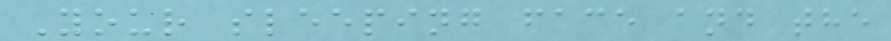Your sleeping face and the
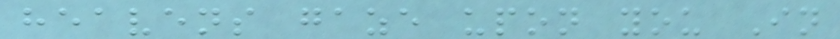heavens gaze upon you In
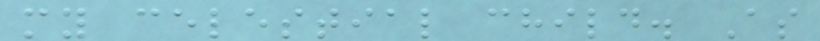my celestial child. As
